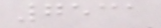7531
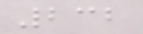232
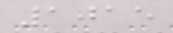1015
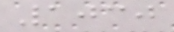1030
